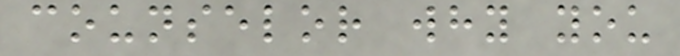counselor why you
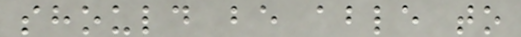should be able to
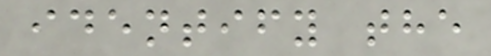identify the
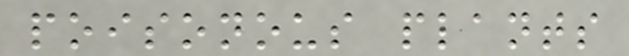poisonous plants
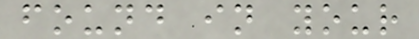found in your
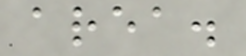area.
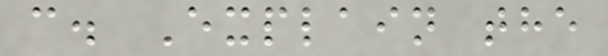c. Explain the
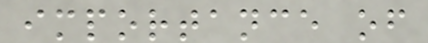importance of
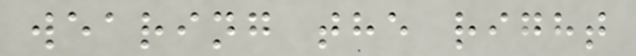wearing the right
